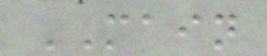MAIN
